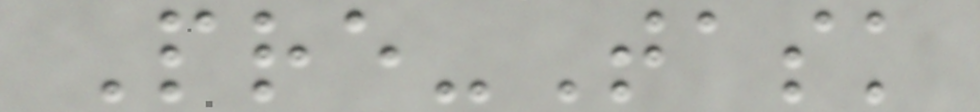Pre-Task
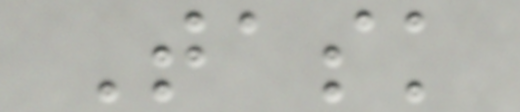Task
